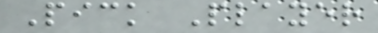Pick Player
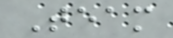Team
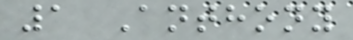1 Anthony
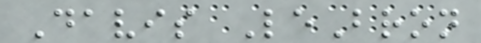Davis LeBron
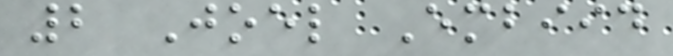2 Joel Embiid
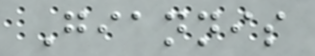Giannis
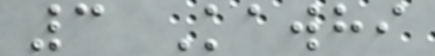3 Kawhi
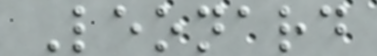Leonard
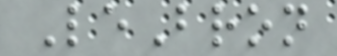LeBron
